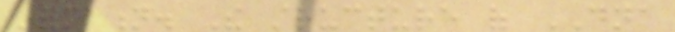information. The structure of DNA
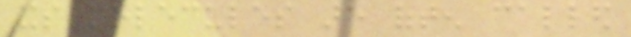its molecules are often called
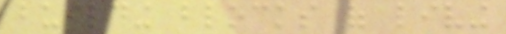building blocks of living
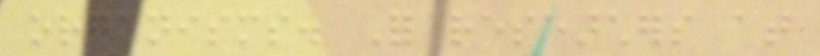organisms. For researchers at
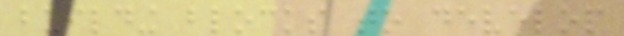building blocks to develop
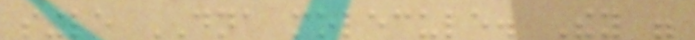single DNA molecule. They were
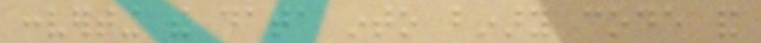converting the data into binary code and
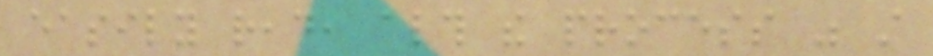easily read, although the process was still
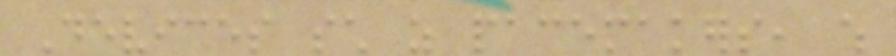Devices such as pacemakers, which
